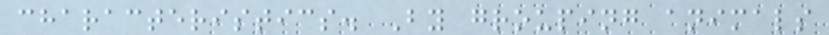characteristics. By grouping animals
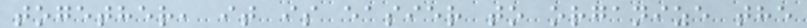together, it is easier to organize the
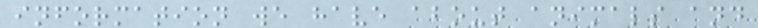information we have about animals and
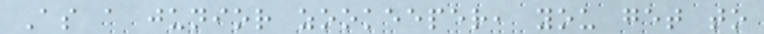As a junior zookeeper, you get to
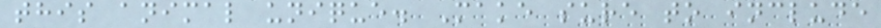this animal unique. Make sure to include
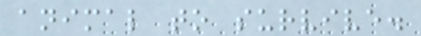animal to survive.
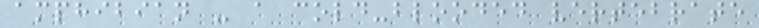amphibian - a cold-blooded vertebrate
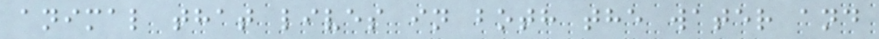animal that lives in both the water and
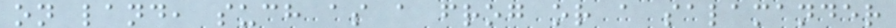on land, such as a frog or a salamander
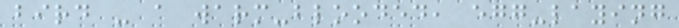bird - a warm-blooded, egg-laying
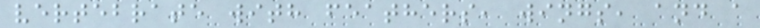vertebrate with feathers, wings, and a
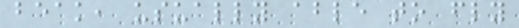beak, usually able to fly
